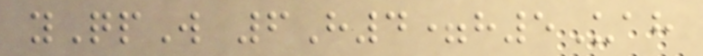yQpW 6H4=h5Uah
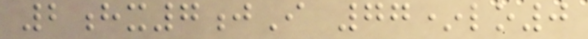2hx7jI 77*lo0
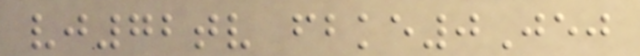vj72tv fbke0Jej
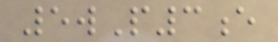5wP3e
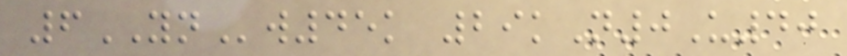6YNw45k 29kN0U40
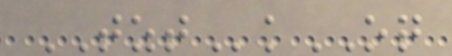TZTkOQ
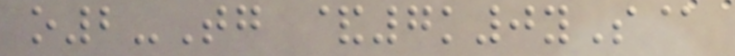o2-Tg &7k0yS@
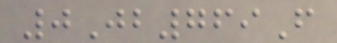0Jb769F
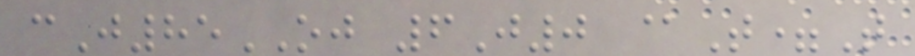cJ85OJ 6J0 @T=T
